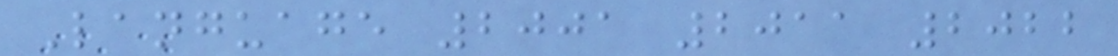Language 2001 2011 2022
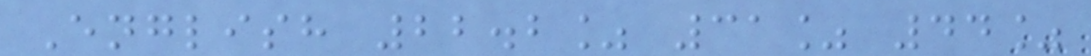English 22.2% 31% 44%
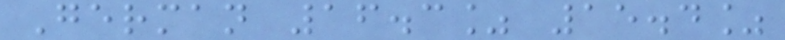German 16.3% 15.4%
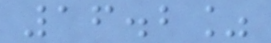16.2%
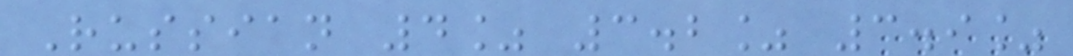Russian 4% 3.2% 3.9%
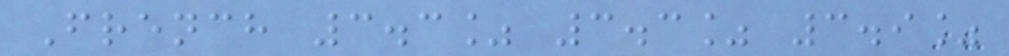French 3.3% 3.3% 3.9%
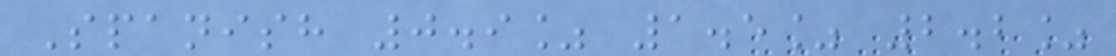Spanish 0.9% 1.5% 2.2%
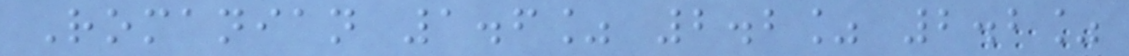Romanian 1.6% 2.2% 2.2%
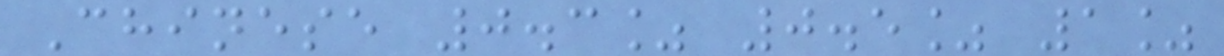Chinese 0.3% 0.5% 1%
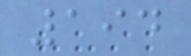194
